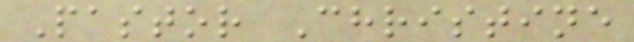Pastor Christine
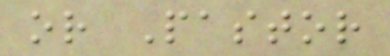or Pastor
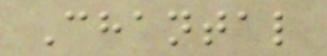Chantal
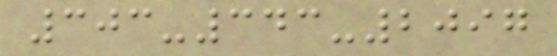303-343-2097
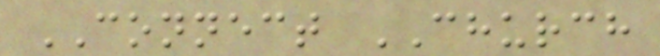CONNECT CHURCH
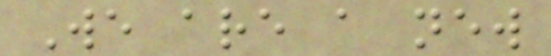We are a new
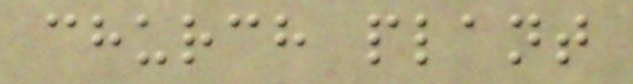church plant
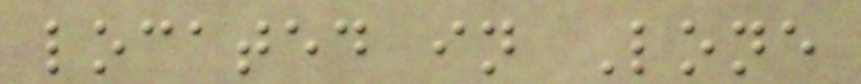located in Lone
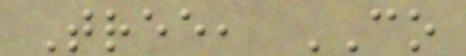Tree, CO
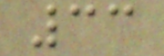33
